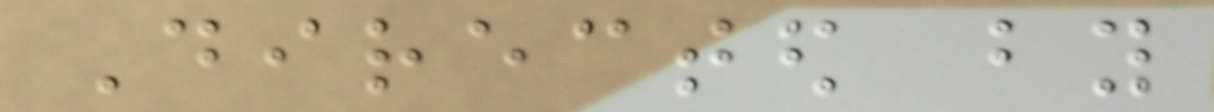Directed by
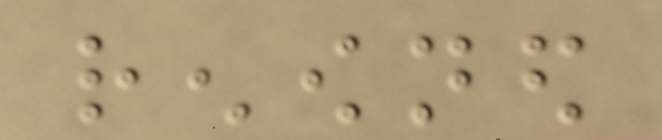renowned
